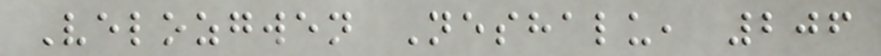Velozgwen Neshalu, 206
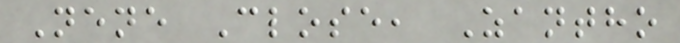Nene Close, Zantho
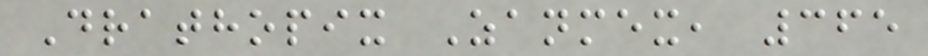Drathopix Zanmex, 365
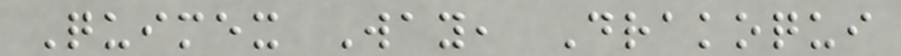Quimex Way, Drakoqui
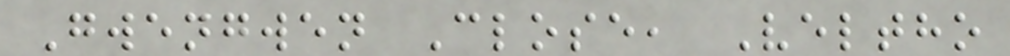Gwengwen Close, Veltho
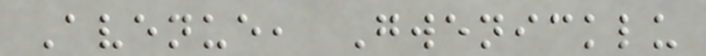Avenue, Gwenicklu
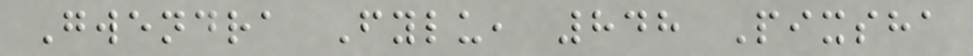Gwendra Fylu, 848 Pixsha
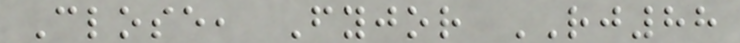Close, Fyjor RJ88
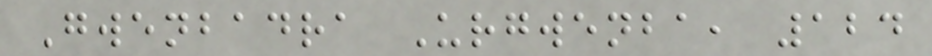Gwenbadra Urgwenba, 124
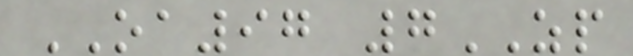OA97 7ZP
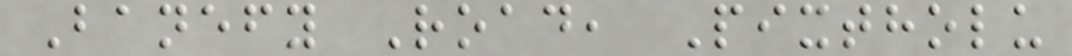Banefy Road, Pixtholu
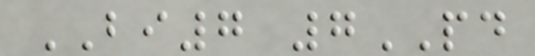BI7 7PD
